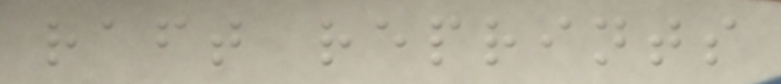raft reprints
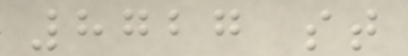8727 st
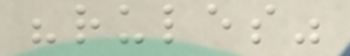"rules"
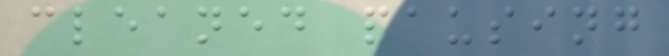cleaned pausing
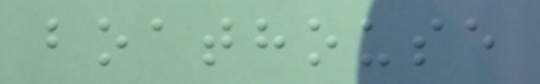boathouse
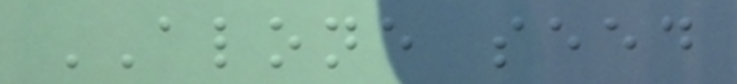ALONE seed
